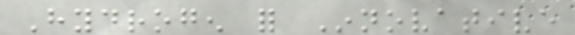Hydrogen for Innovative
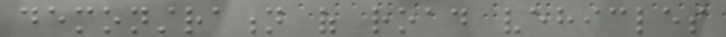demonstration of road vehicles
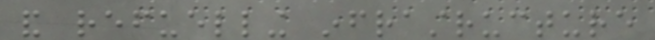and refuelling infrastructure
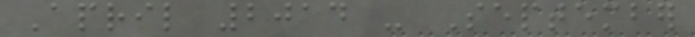April 2014 - September
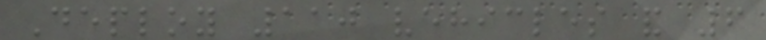Deploy 110 vehicles and 6
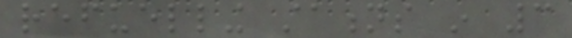refuelling stations in 3
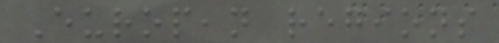European regions
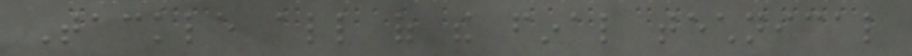Tackle all of the final technical
